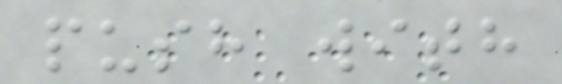push with
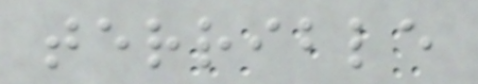terrible
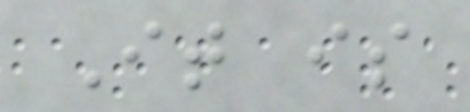It is
